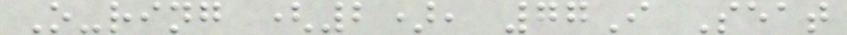O-ring (2), 77I Seat
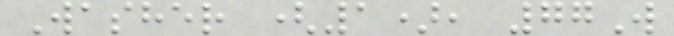Washer (1), 77W
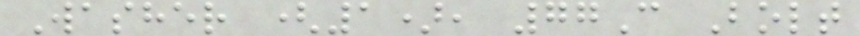Washer (1), 77C Bolt
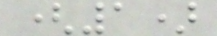(1)
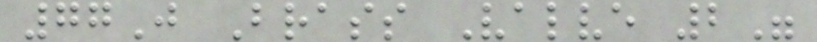77J Brass Valve 2"
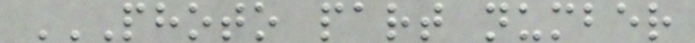PHOTO PART NUMBER
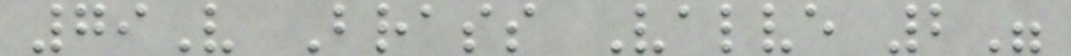79V Brass Valve 2"
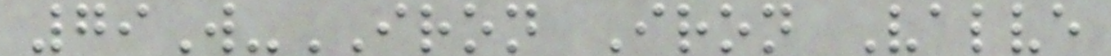79W-IRON Iron Valve
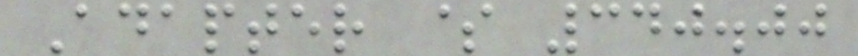Adapter $ 340.00
